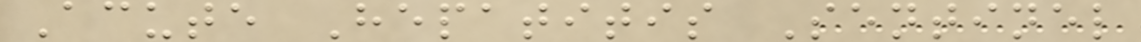Acute Hepatitis Sentinel
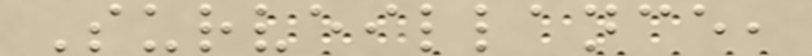Surveillance,
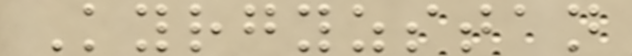Kyrgyzstan
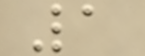1
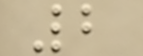2
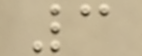3
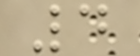4
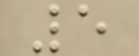5
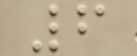6
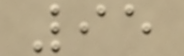95
